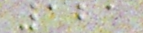121
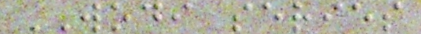WODI series
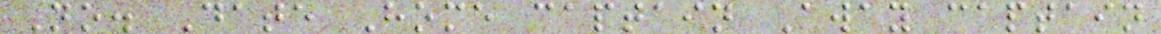No. Date Home captain Away captain
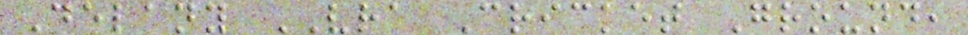Delany VRA Cricket Ground,
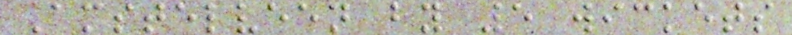Amstelveen by 5 wickets
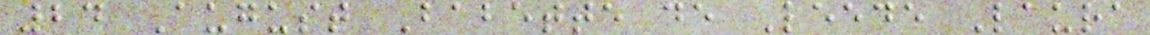24 August Babette de Leede Laura
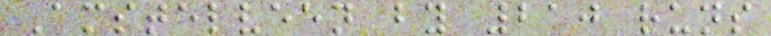Amstelveen by 210 runs
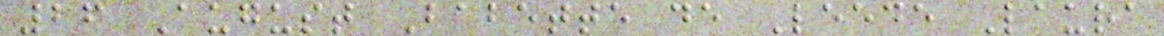26 August Babette de Leede Laura
